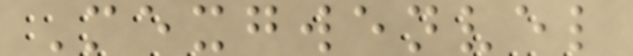Mexgwenvel
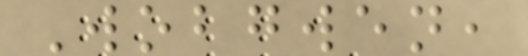Wobgwen,
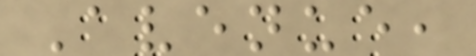Avenue,
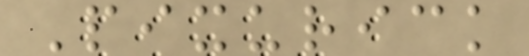Pixurick
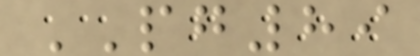PG89
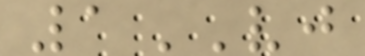1VJ
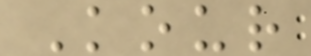Kour
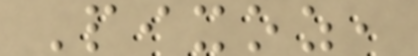Pixoz,
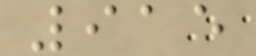915
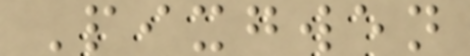Pixgwen
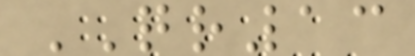QR13
